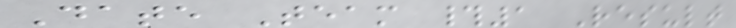Date Team #1 Result
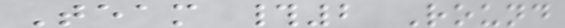Team #2 Round
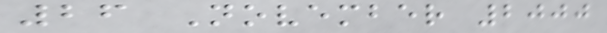26 November 2000
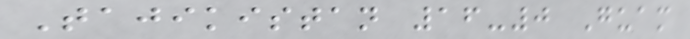Tajikistan 16-0 Guam
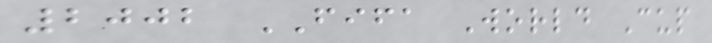2002 FIFA World Cup
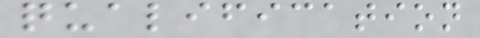qualification
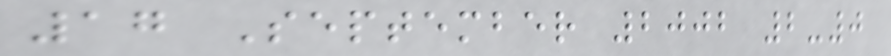17 September 2002 2-0
